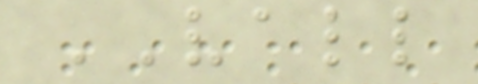VALL
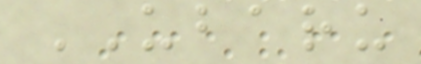UBARU
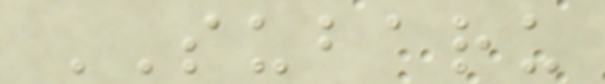SUBARU
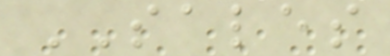SALES
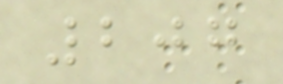207
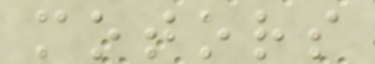motors
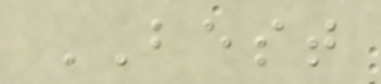BEST
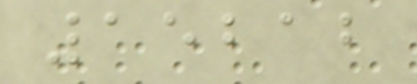15212
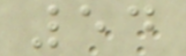54
